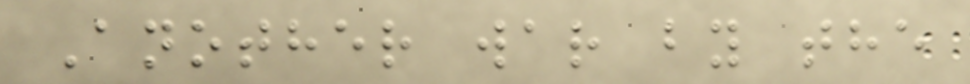Another war by the
